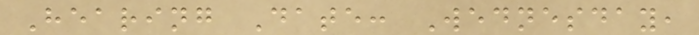Hearing Date: Wednesday,
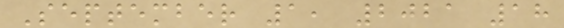September 1, 2021 18
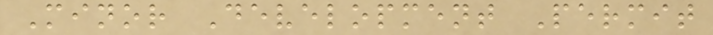Minor Development Permit
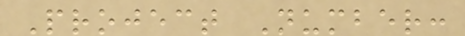Project Number:
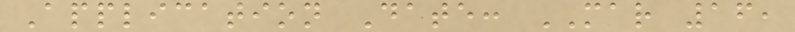Application Date: MAR 16,
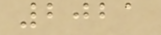2021
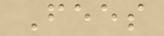Fees
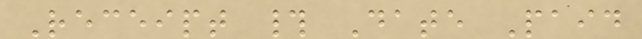Receipt # Date Paid
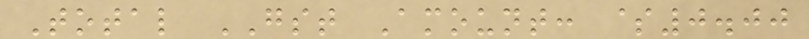Total GST Amount: $0.00
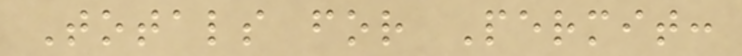Totals for Permit:
